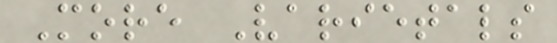More Varietals
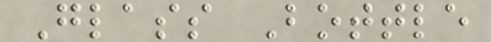Glass Bottle
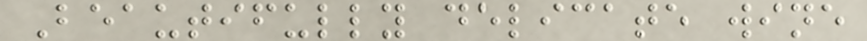Beautifully delicate wine
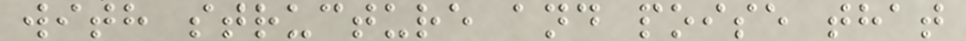with structure and poise that
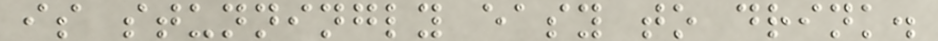is stunningly easy to drink.
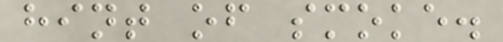hint of smoke.
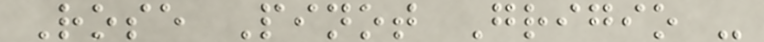Rose Pinot Grigio -
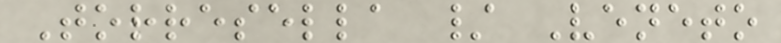Torresella / Veneto
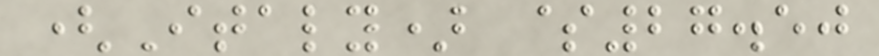(Italy) $27.50
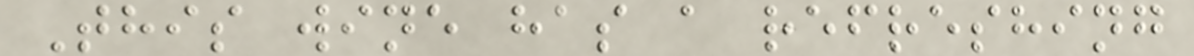This wine has a refreshing
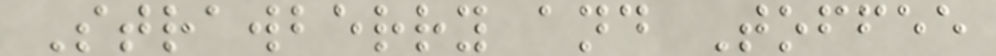Strawberry and Toffee
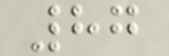87
